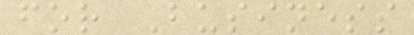for Business
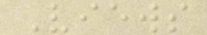Views
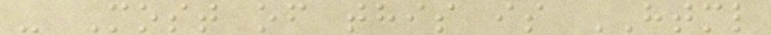- Most of this is HTML
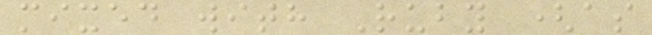mixed with Ruby (as
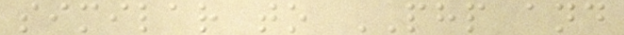similar to PHP and
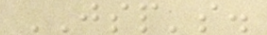JSP's.
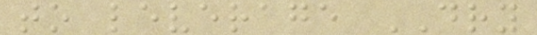to leverage DRY
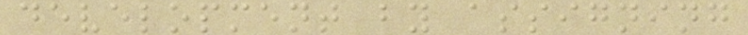development by assigning
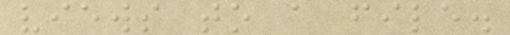views to a file.
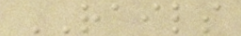RAILS
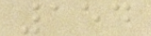154
